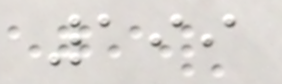199
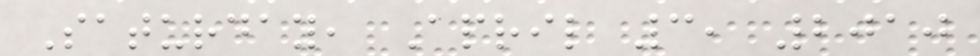Saturday, April 3, 2010
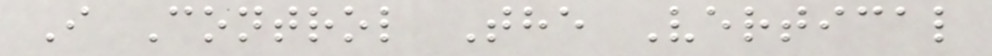I Control The Vertical
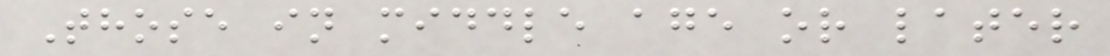Those in middle age or later
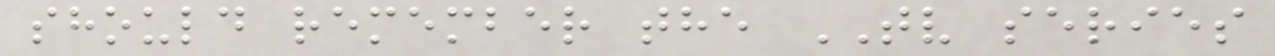should remember the TV series
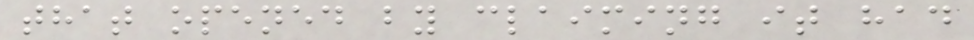that opened by claiming it had
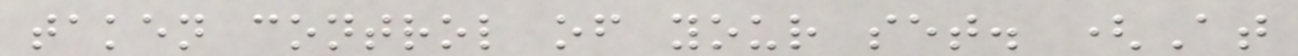taken control of your set. (At
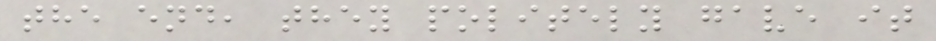the end, they politely gave it
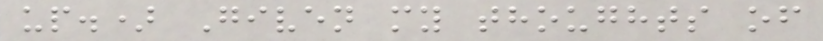up.) Given my thoughts of
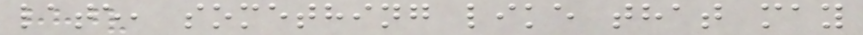late, something like that may
